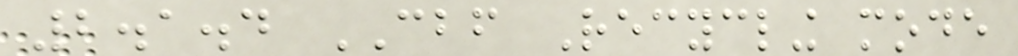2.1.4 CBF Recycling mode
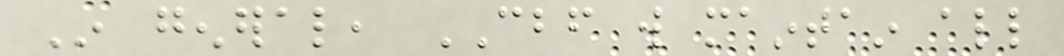In general, CBF will maintain all
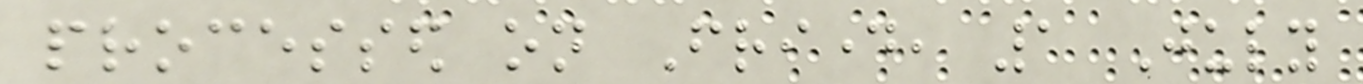processed on Friday, 1 July
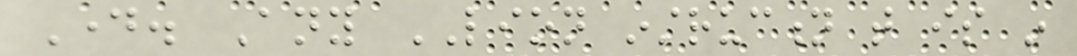Day. Any LION instruction that is in
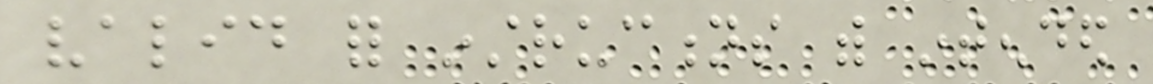valid for instructions with intended
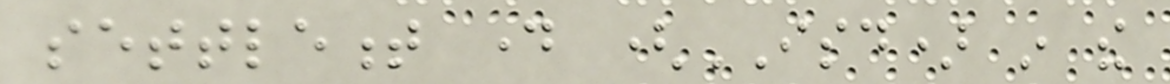settlement day (ISD) in the
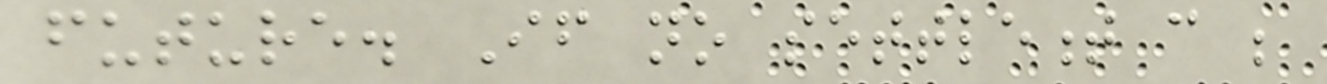future. If no settlement can be
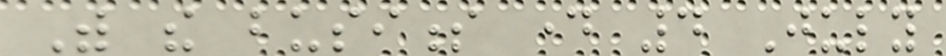With the business day 4 July
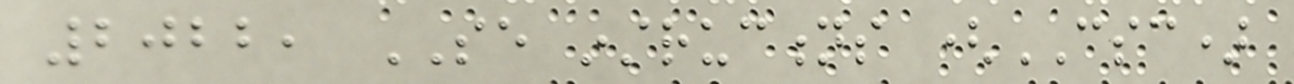2022, SE instructions (CSC)
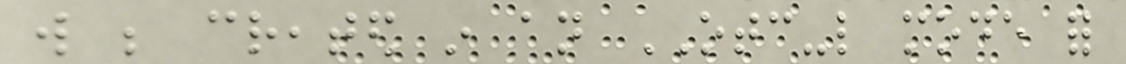will be created in an OTC-like mode for
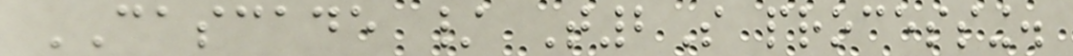CASCADE / T2S processing.
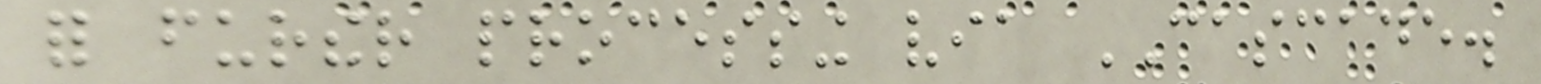for further processing via CASCADE.
